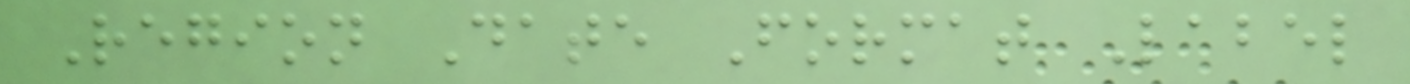Region Date Format Label
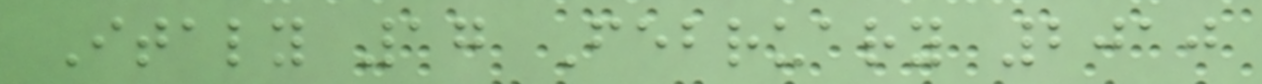Italy 17 February 2010
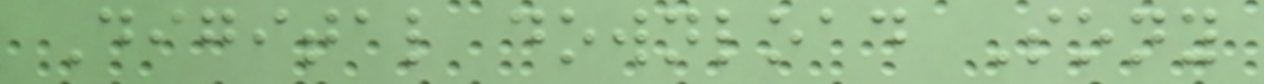Digital download Sony
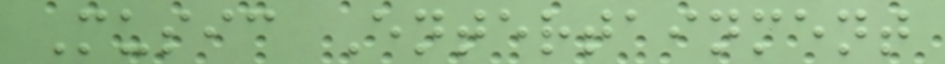Music Entertainment
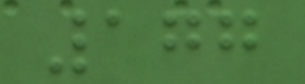177
